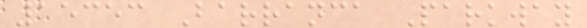15353 Barranca Parkway
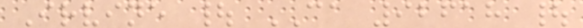Irvine | CA 92618 |
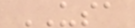USA
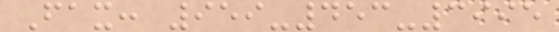Fax: 959-453-3995
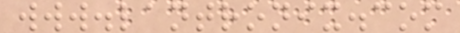www.lantronix.com
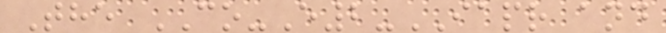The CO-E2-IAPR and
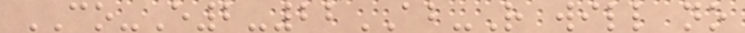CO-E2-22AB-R will no
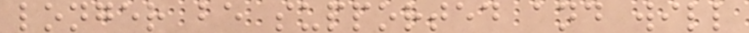longer be supported and will
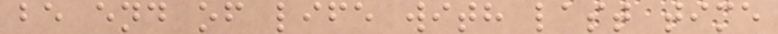be end of life with last time
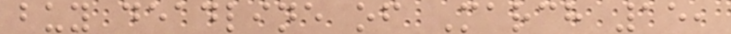buy deadline of March 15,
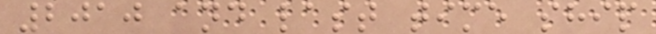2010 and last time ship
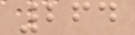264
